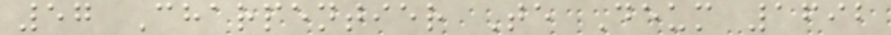57 Charpentier Te Deum 1692
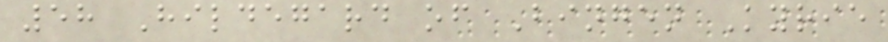58 Hildegard of Bingen Kyrie
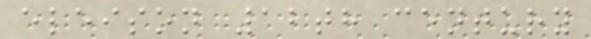eleison 12th century
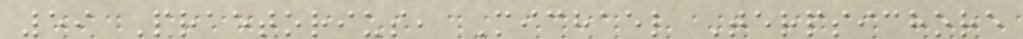59 Praetorius, Michael Terpsichore
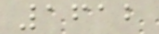1612
